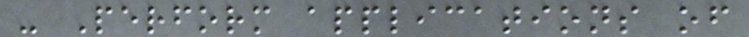- Perform applications of
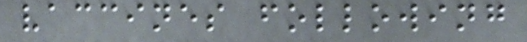vaccines following
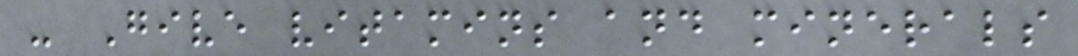- Give vitamins and minerals
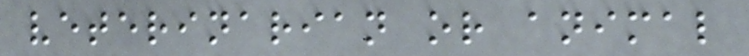veterinarian or animal
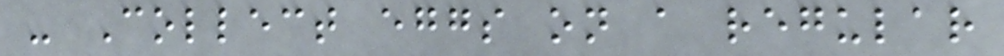- Collect eggs on a regular
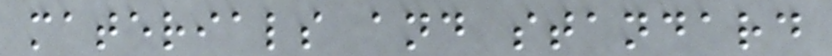materials and standard
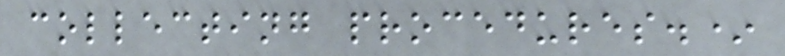collecting procedures.*
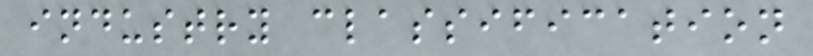industry classification
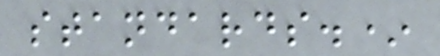standards.*
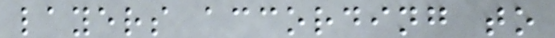layers according to
